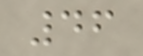46
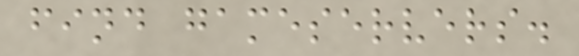find gameservers.
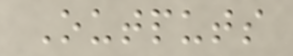Outputs
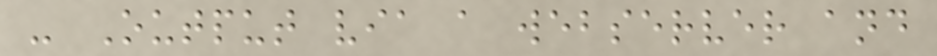- Output via a webserver and
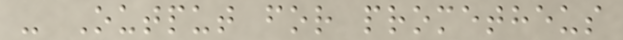- Output for prometheus
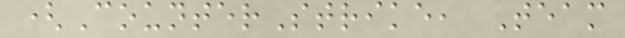(CounterStrike, Team
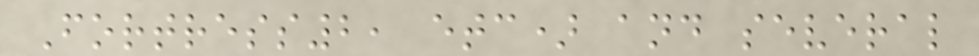Fortress2, etc) and several
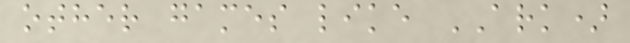other games like ARK)
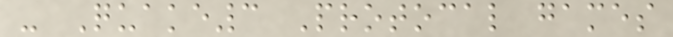- Quake3 Protocal games
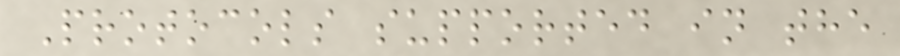Protocols supported in the
